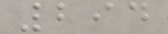294
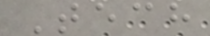Tech
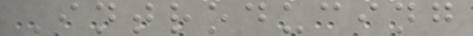Introducing
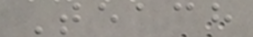Teach
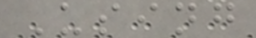Using
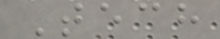Tech
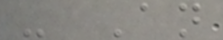- An
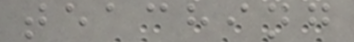teaching
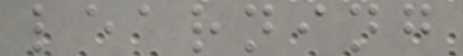learning
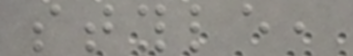style,
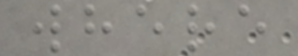where
